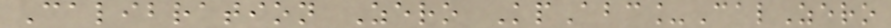Calibration Zero KpAbc_CalZero
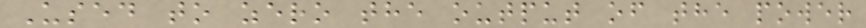Used to zero the output of the power
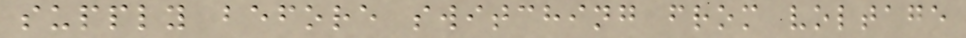supply before switching from voltage
